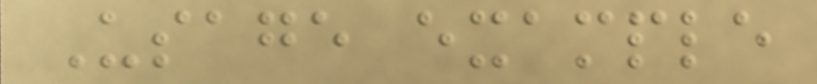Usage example
